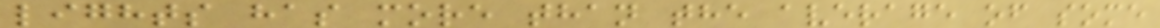lights has more than the average of some
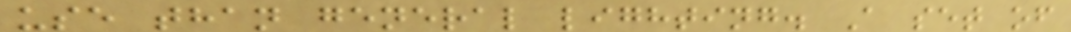use than general lighting. A set of
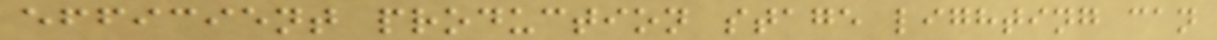efficient production stage lighting can
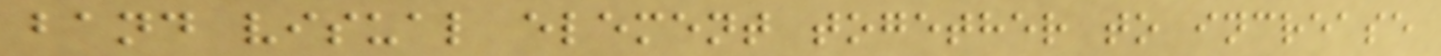band visual element together to increase
